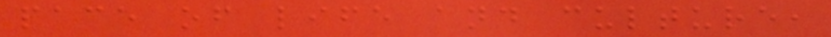pace of life and culture,
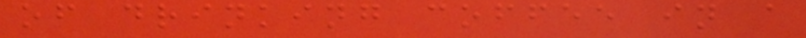of drinking coffee in a
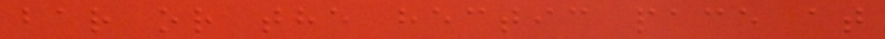bar or the hectic pace at
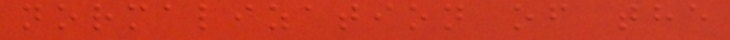normalization of the
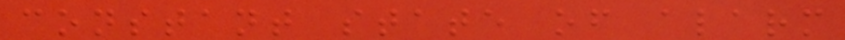constant state of alarm
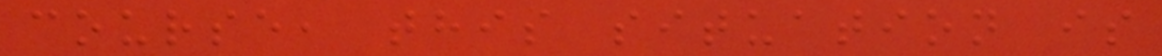course, this situation is
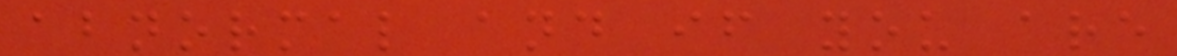abnormal and if you are
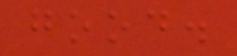good.
